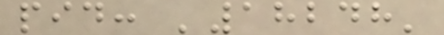pid: '18248'
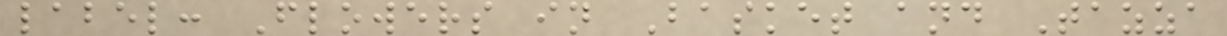label: Flowers in Basket and Tazza
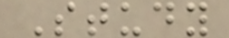Study
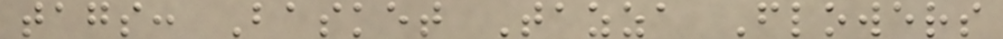tags: Basket Tazza Flowers
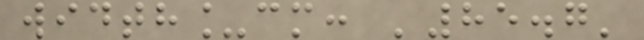width_cm: '85.7'
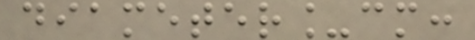diameter_cm:
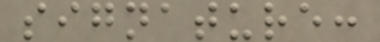signature:
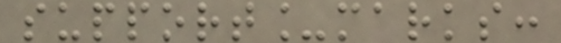support_marks:
